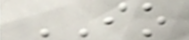IO
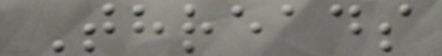Threads
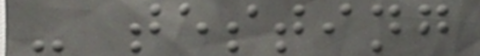- testing
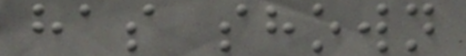has shown
